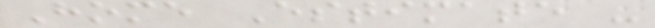Home Estimate -
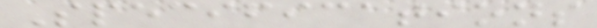Specifications
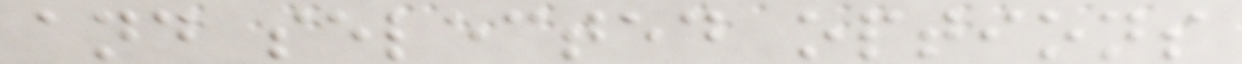and selected options
